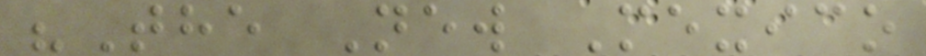"The New Mexico
